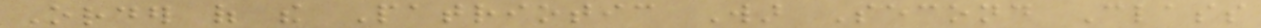Order of the Patriotic War Second Class
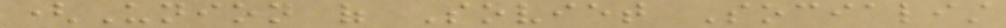(Union of Soviet Socialist
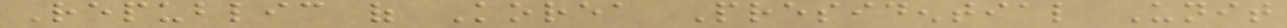Republic of Korea Presidential Unit
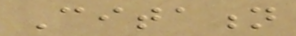Citation
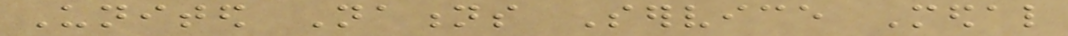United Nations Service Medal
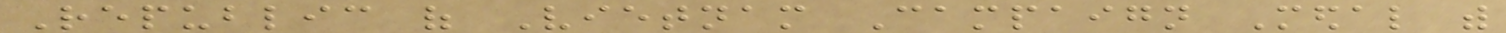Republic of Vietnam Campaign Medal with
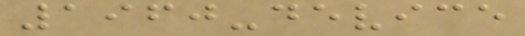1960-device
